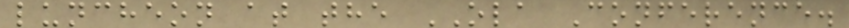luncheon at the OLA Conference.
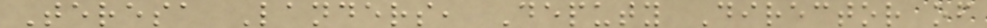Teresa Landers, Deputy Director of
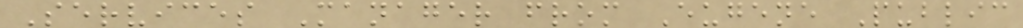Services Manager from Eugene Public
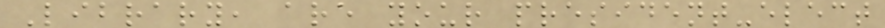Library, are your president-elect
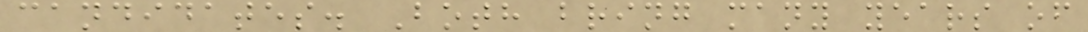candidates. Both bring many years of
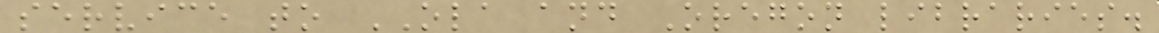service to OLA and Oregon libraries.
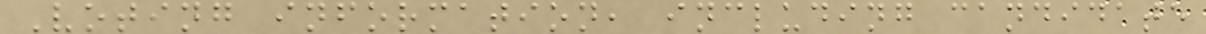Voting information, including candidate
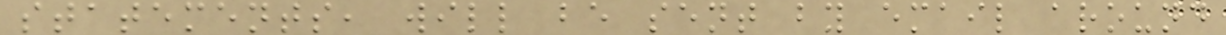statements, will be sent by email around
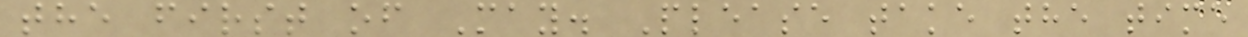the first of May. Please take the time
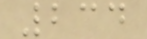234
